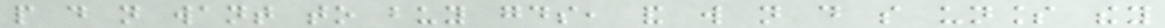people do not want to buy goods, and will not do so unless they
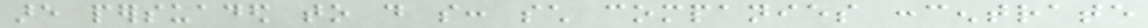are persuaded to do so: such companies concentrate
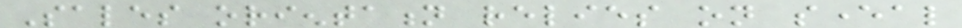Sales orientation relies on several
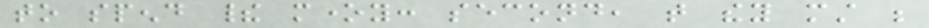to spend their money: second, that they must be
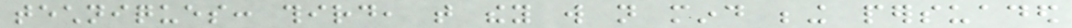techniques: third, that they will not mind being persuaded
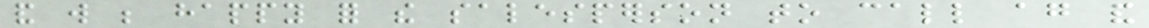and will be happy for the salesperson to call again and
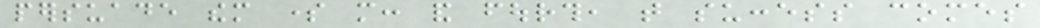persuade them some more: and fourth, that success comes
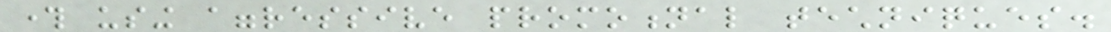through using aggressive promotional techniques.
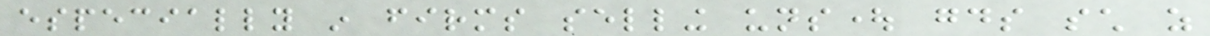especially in firms selling unsought goods such as
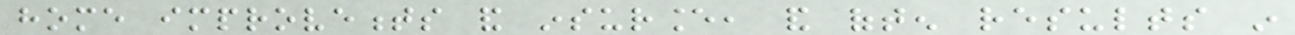home improvements and insurance, and often results in
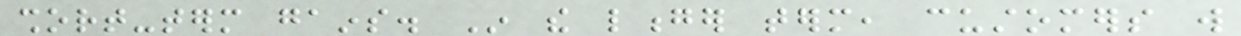short-term gains. In the longer term, customers will
